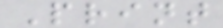Print
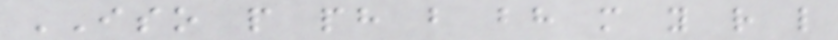ISO p ph b bh m y r l
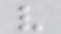v
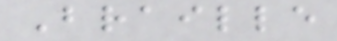Braille
